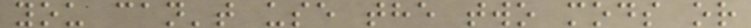you can't use the two mods or
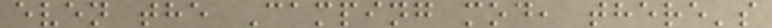even the Camping mod, there's
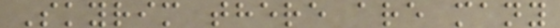Skyrim there are many
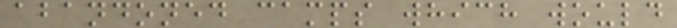abandoned camps which would
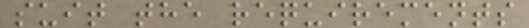suit the requirements
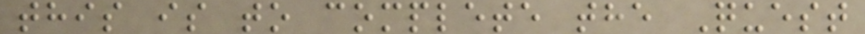this is to complete the Quest
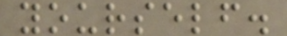yourself.
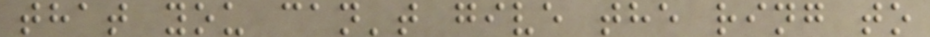that you can't give the ring to
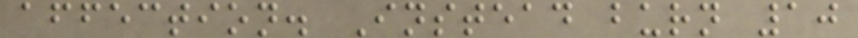affection. Instead burn 10
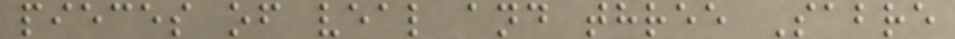pieces of veal and three Sabre
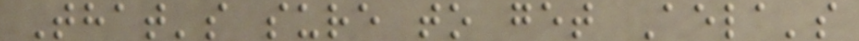That's sure to get Aela's
